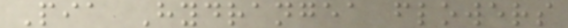Pia Hydrangea flowers
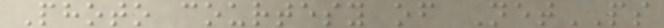Photo courtesy of NetPS
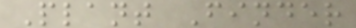Plant Finder
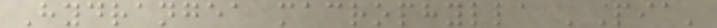Hydrangea macrophylla 'Pia'
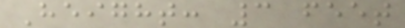Height: 3 feet
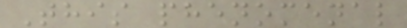This phenomenal
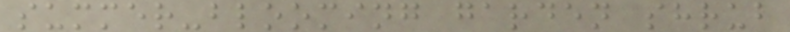summer-blooming garden shrub
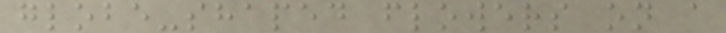globe-shaped flowers on a
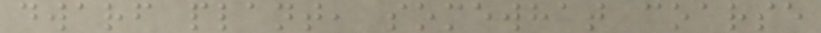dwarf plant, somewhat coarse
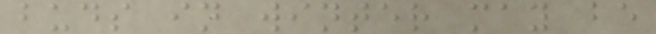buds in winter may be
